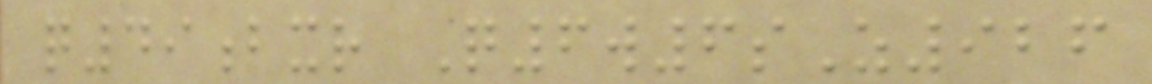q49bxr Q6w6sZ926
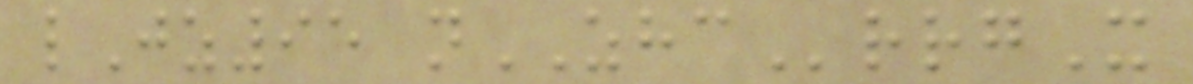lJz95 nZHCrrgX
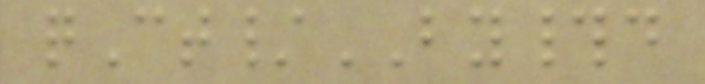qCt/BY#d
